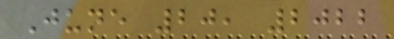June 20, 2022
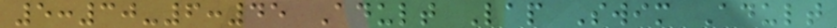5:30-6:45 Adult Lap Swim Adult
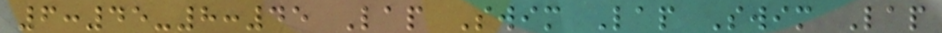6:45-8:45 Lap Swim Lap Swim Lap
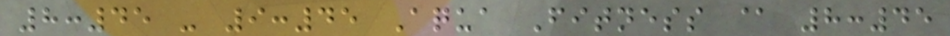8:45 - 9:45 Aqua Fitness @ 8:45
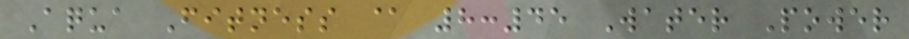Aqua Fitness @ 8:45 Water Power
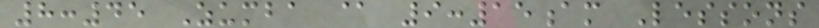8:45 Zumba @ 9:15am Lessons
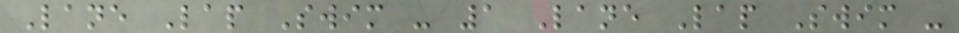Lane Lap Swim - 1 Lane Lap Swim -
